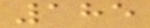185
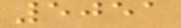5051
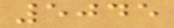5045
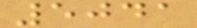5041
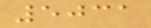5031
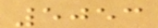5053
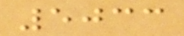5033
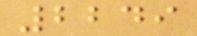2249
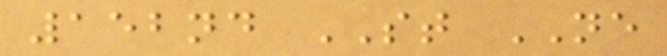152nd ST NE
